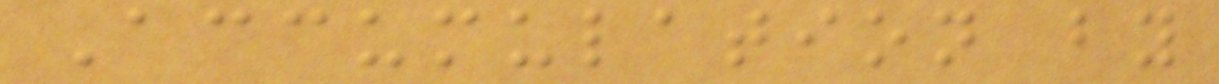Accumulation by
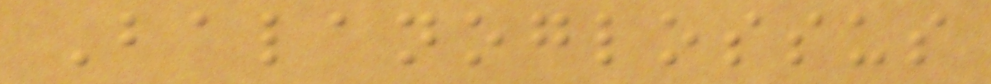Balanoglossus
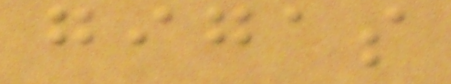gigas
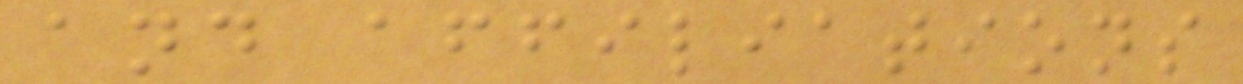and affiliations
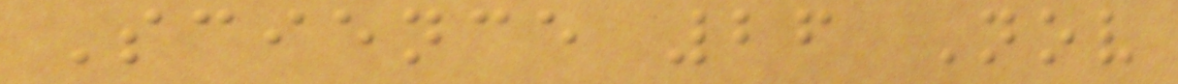Science 26 Nov
